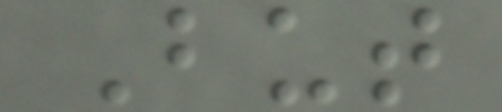But
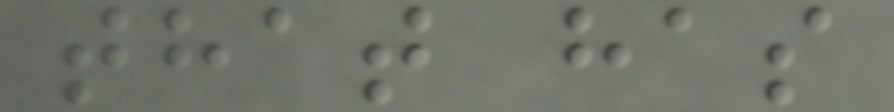that has
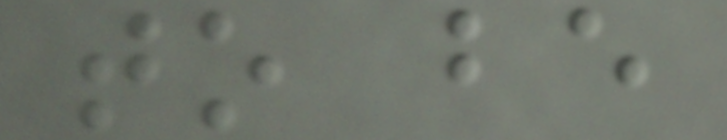to be
